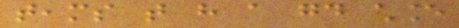teams that have a good chance
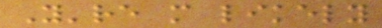You're more likely
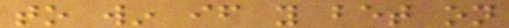to win if you bet on
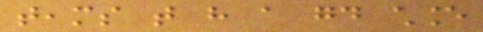teams that have a good chance
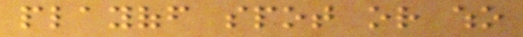playoff spot or who
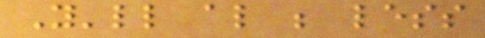You'll also be less
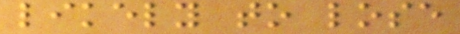likely to lose
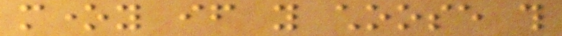money if you choose this
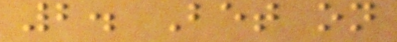2. Bet on
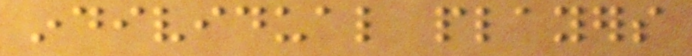individual players
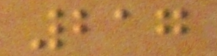217
